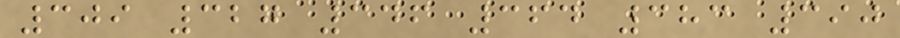309 327 346 364 383 390
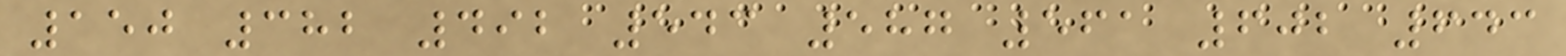150 382 492 543 587 561 602 643
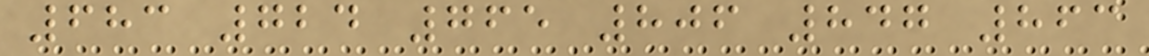683 724 765 806 847 863
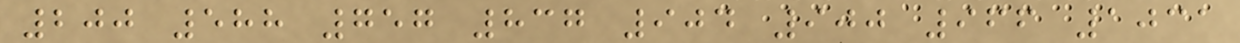200 588 757 837 904 900 966 1031
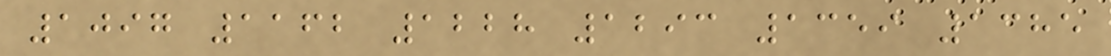1097 1162 1228 1293 1359 1385
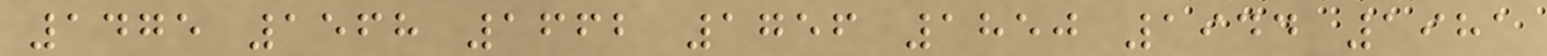1475 1568 1662 1756 1850 1944 1981
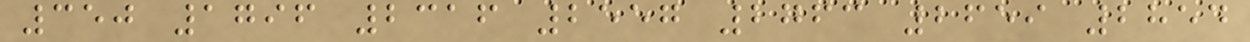350 1796 2316 2557 2763 2659 2854
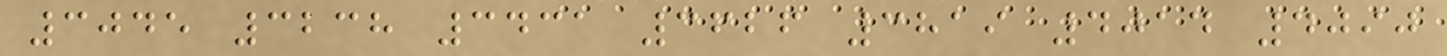3045 3238 3431 3626 3819 4014 4090
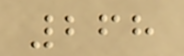268
